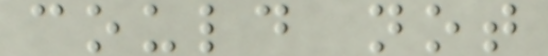could not
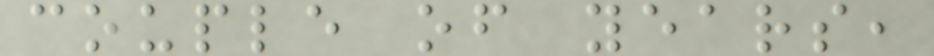couple of years,
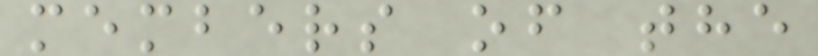members of the
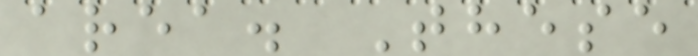area. These
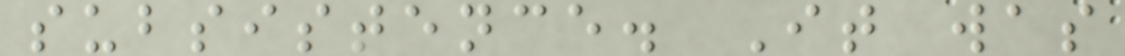subsistence. It was
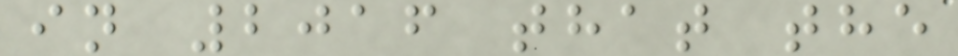in 2016 that the
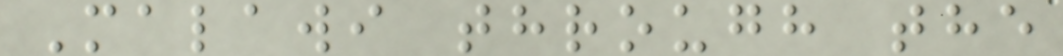Malawi through the
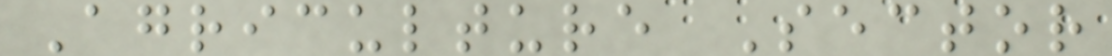Agriculture Sector
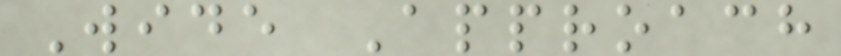Wide Approach
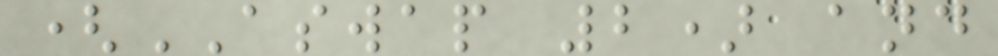(ASWAP 2) and
